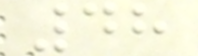48
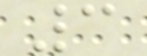3
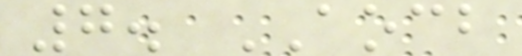7. AOCB
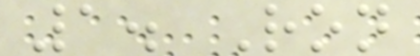1. Ron
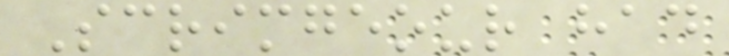Scrimgeour had
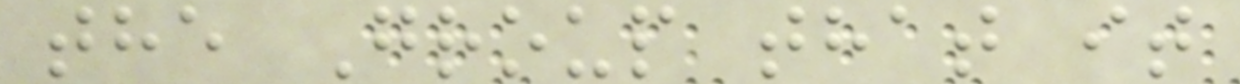the Group that it
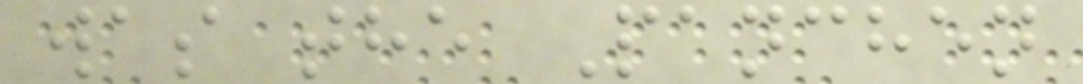was the Panchen
